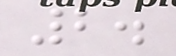2.
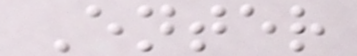Enter
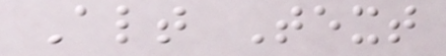Alt Text
